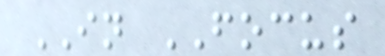IN FOCUS
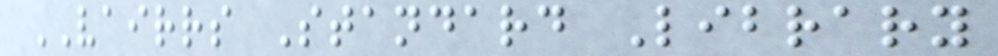VAIRRS Standard Library
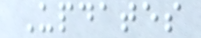Updates
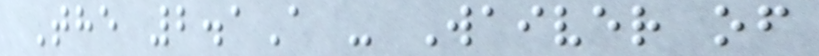The 2.1A - Waiver of
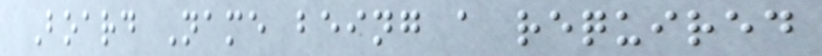Board Name being a required
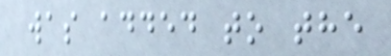was added to the
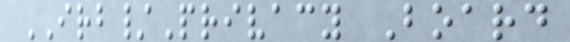IRB/Privacy Board
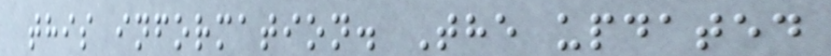this information. The updated
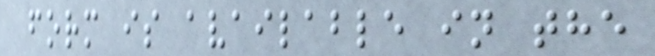form is available in the
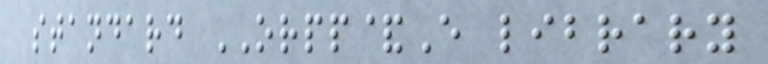standard ORPP&E library
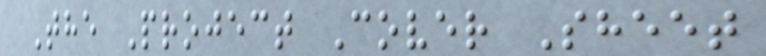The Project Cover Sheet
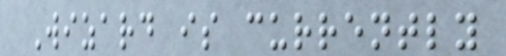Wizard is currently
